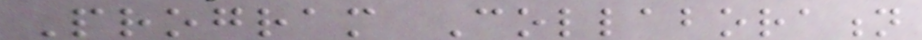Program Collaboration
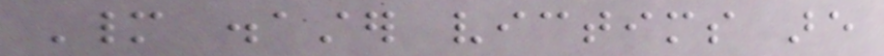Many disaster victims are
